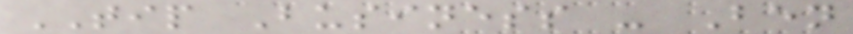TIP Business - Ben
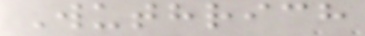Wuthrich
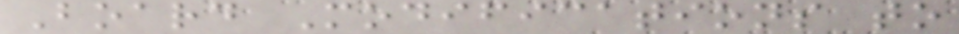Board Modifications to
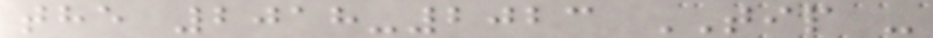the 2018-2023 TIP -
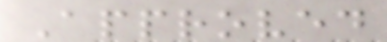Approved
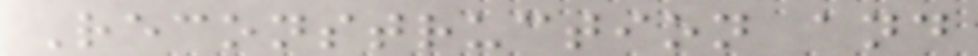Reconstruction and
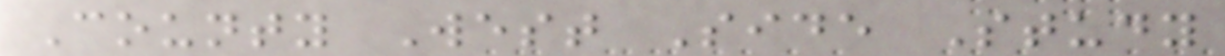County West Side Study
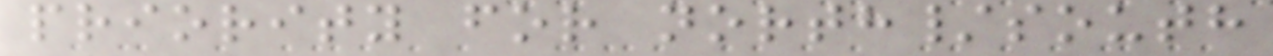priority for north/south
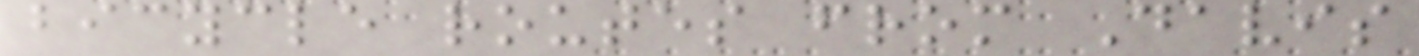bicycle routes from Davis
